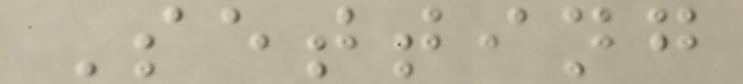Setting
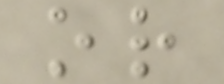or
